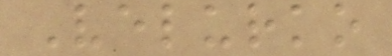Velurko
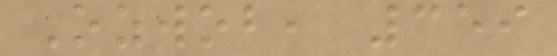Ozwob, 359
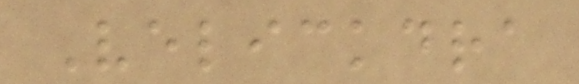Velickdra
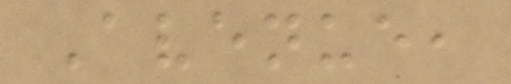Avenue,
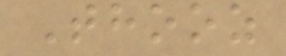Thooz
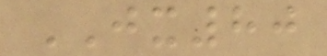JX80
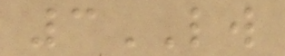3LW
